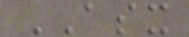ASX
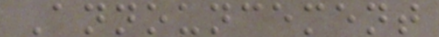Announcement
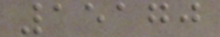15170
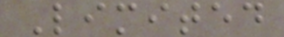Limited
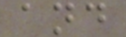and
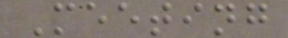Meeting
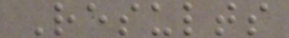Results
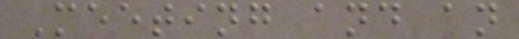Meeting and an
